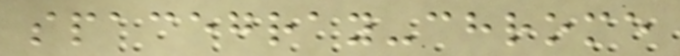spacegray-chrome
